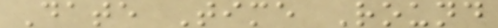Date Time Round
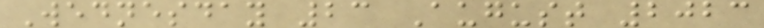Wednesday 23 August 2023
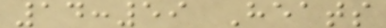14:59 Heats
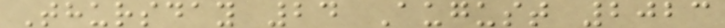Thursday 24 August 2023
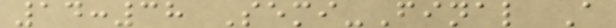14:38 Semi-Final A
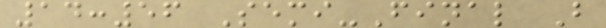14:56 Semi-Final B
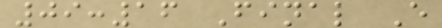09:16 Final E
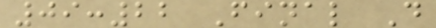09:22 Final D
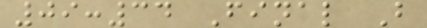09:34 Final B
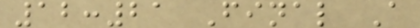12:21 Final A
